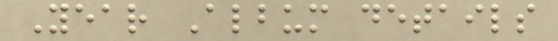Year Album details
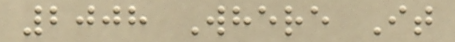2008 Where It
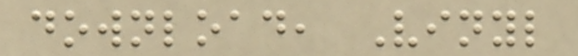download, Vinyl
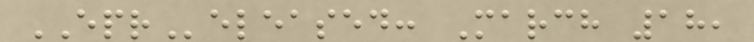EPReleased: March 18,
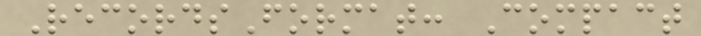RecordsFormat: Compact
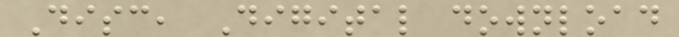Disc, Digital download
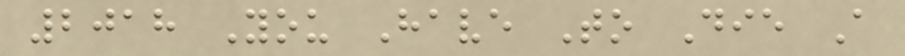2018 You Have To Die A
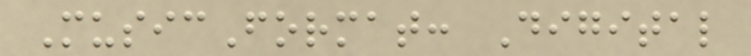MusicFormat: Digital
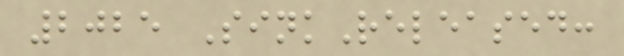2025 SinkReleased:
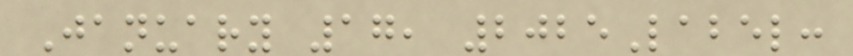January 17, 2025Label:
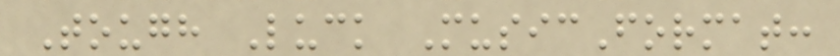Tough Luck MusicFormat:
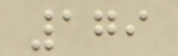179
